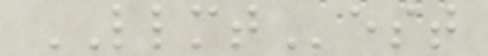LLMTest
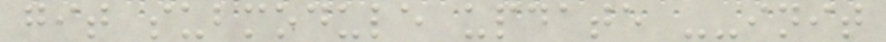git submodule update --init
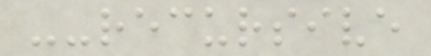--recursive
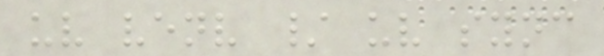uv venv / uv sync
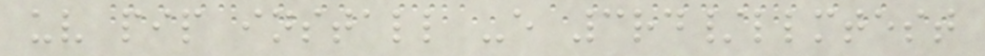uv pip install -e 3rd/llmtest
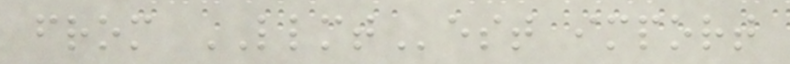from LLMTest import
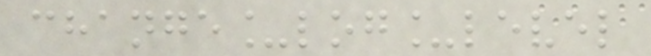change_log_level
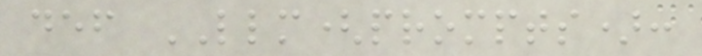def LLM(prompts):
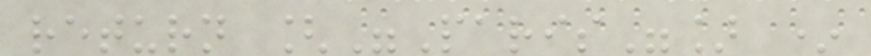return ["Paris"] *
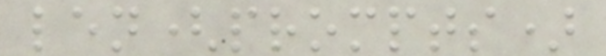len(prompts)
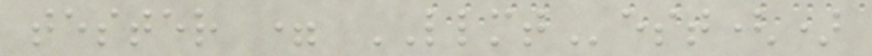tester = LLMTest()
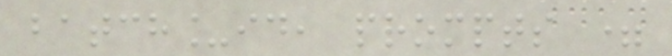batch_id, prompts =
